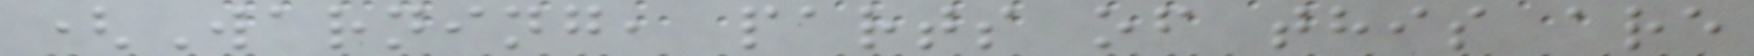(Warning, parts of this are
